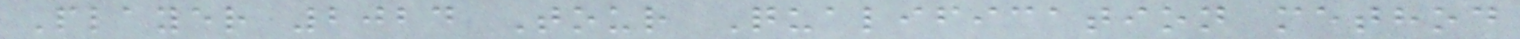Player 2024 Tour Qualification method
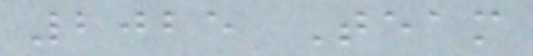2025 Team
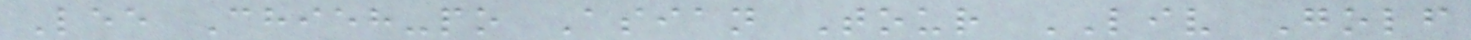Lee Chieh-po Asian Tour LIV Golf
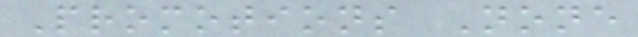Promotions None
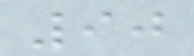90
